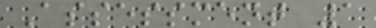Assessment 1
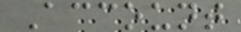Account
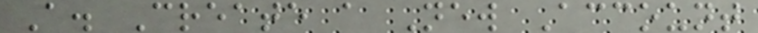A. Create a New Account
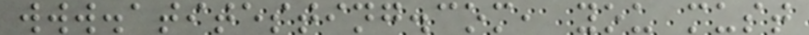www.atitesting.com, you must
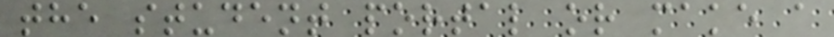the student portal or make a
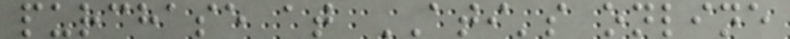purchase at ATI's online
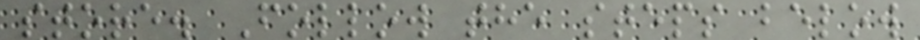store. Follow the steps below
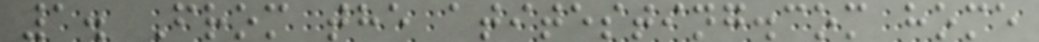1. From the atitesting.com home
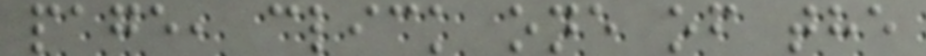page, click one of the
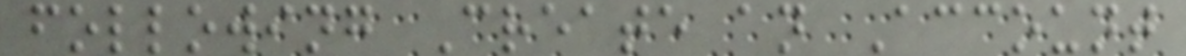following Create an Account
